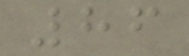86
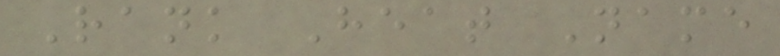Rank Heat Name
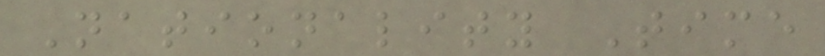Nationality Time
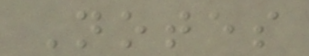Notes
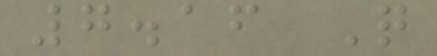7.16 Q
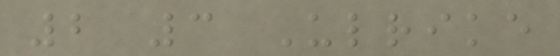2 3 Ulrike
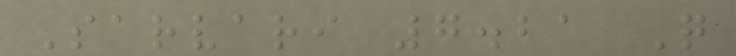Sarvari 7.21 Q
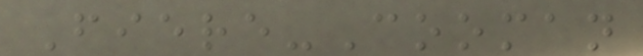Fiere-Cooman
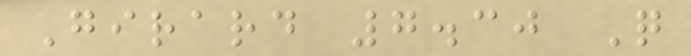Girard 7.30 Q
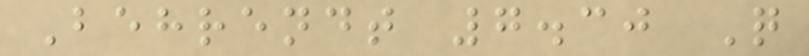Behrendt 7.30 Q
